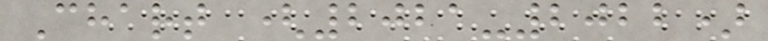Chart (2021-2022)
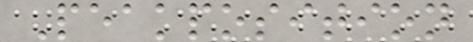Peakposition
